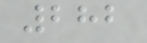282
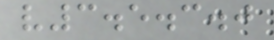v3.5.3.0
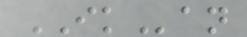IKan
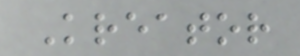Kreator
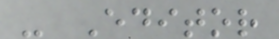- Editor
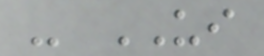- UI
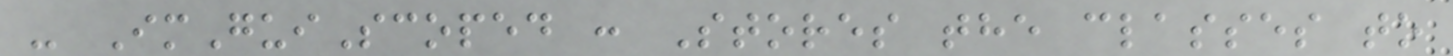- ImGuiScoped : Stores the classes to
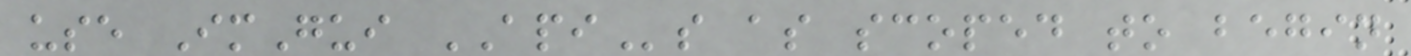use ImGui APIs as scoped to begin
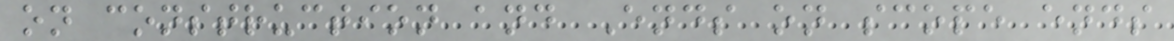on construction and Ends on scope ends
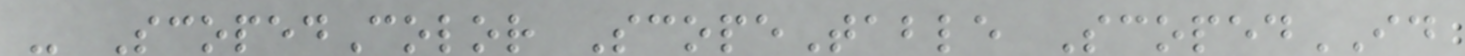- ScopedColor ScopeTable ScopedID
